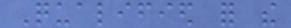Qualified for the
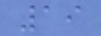19
